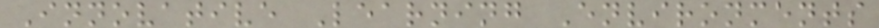Innovative Learning Environments
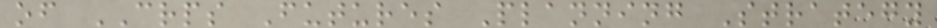of CRPS Futures Planning Strategy
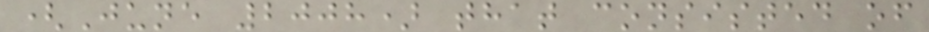(June 2008) that consisted of
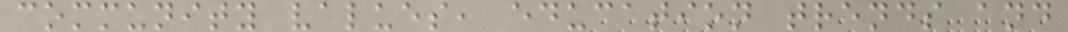community values, education trends and
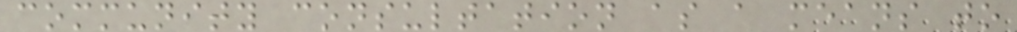community consultation as a means to
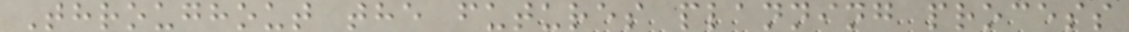Throughout the futures planning process
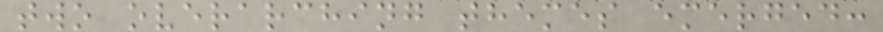two overarching themes emerged:
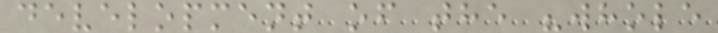development of the "whole
